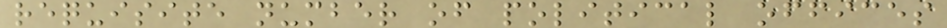requisite number of political offices
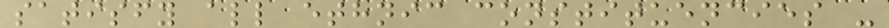satisfy all ethnic constituencies -
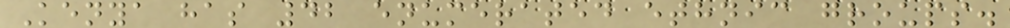Kenya has 42 enumerated ethnic groups.
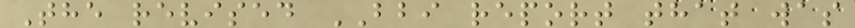The revised BBI report that was
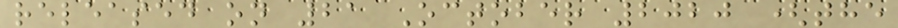released on 21 October 2020 (the
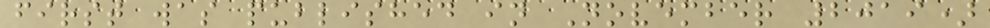first was published in November 2019)
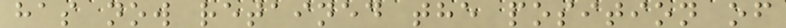has now retained the position of
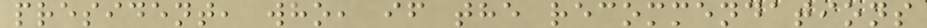president, who, if the recommendations
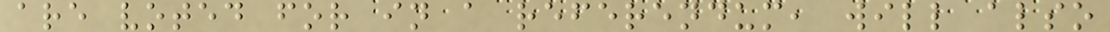are voted for in a referendum, will also
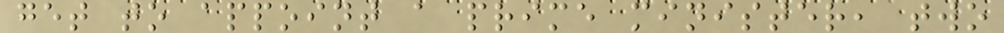get to appoint a prime minister, two
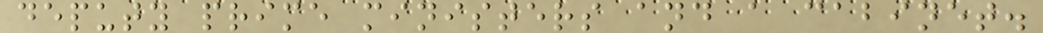deputy prime ministers and a cabinet.
